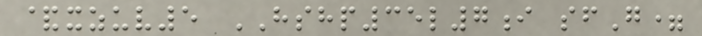&xzuv5 HSHP35l7i sfG=
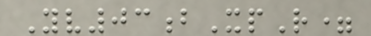Yv03bXpR=
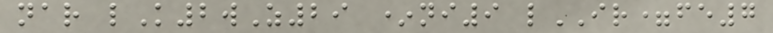nar lK2wZ29 *ni9 lIR=fe7
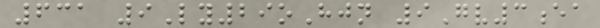631 9Ly29oHjn 9Gv3ea
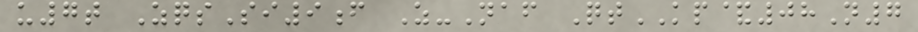u7t ZqsSi9f Z-Naf QtKP&08N7
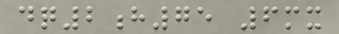dq2h75 6mx
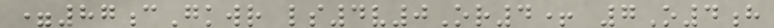=87cGkwr ls4v0Or4+ 7O4h
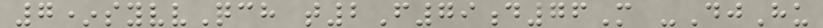7*syvvQch t2F79d76M -DjHu
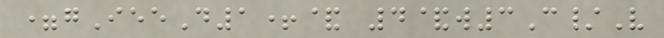=gIeeD1+& 4&w3C/V
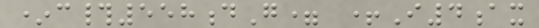*c#558dG= +I4ax
